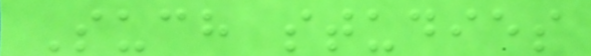Such studies
